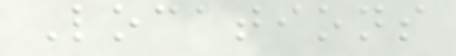Locations
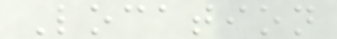Location
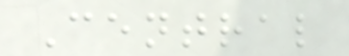Central
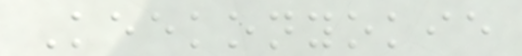Keekonyokie
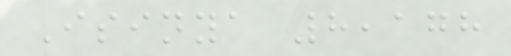Isinya 8,178
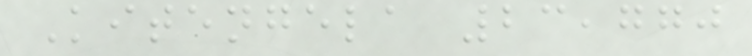Kitengela 23,770
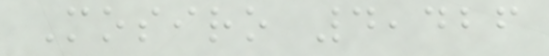Mosiro 4,426
